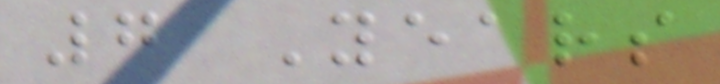7 Years
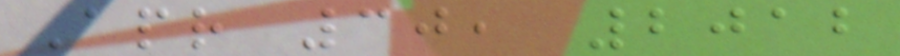Apr 30, 2012
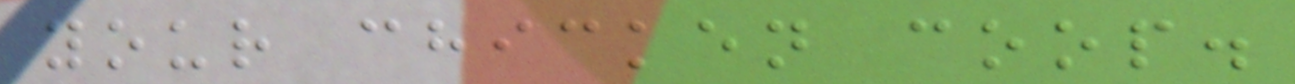your chicken coop.
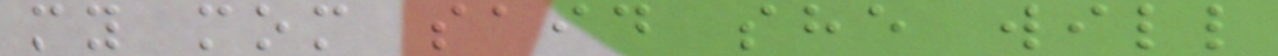my mom said she will
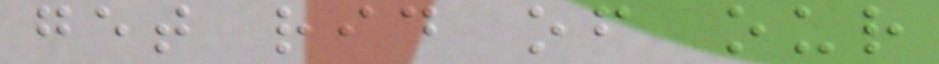get rid of our
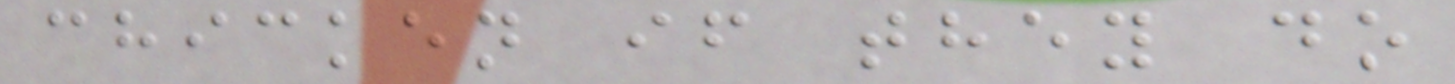chicken if they do
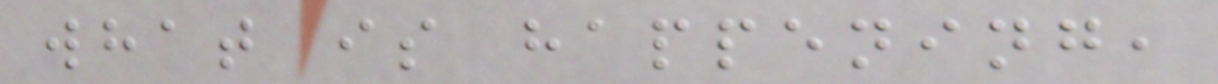what is happening,
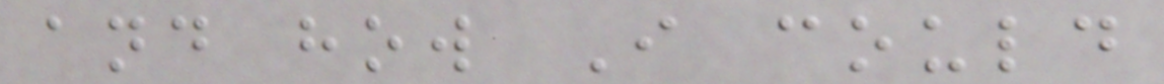and how I could
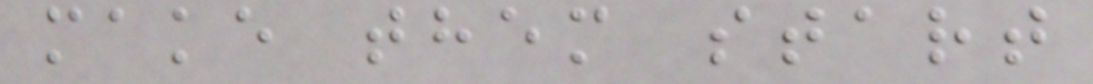make them start
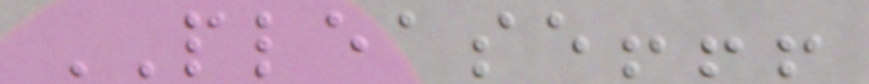PLEASE!!!
